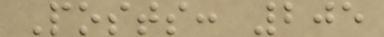Posts: 205
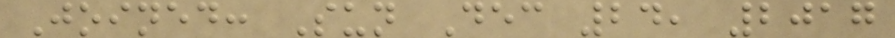Joined: Sun Dec 24, 2017
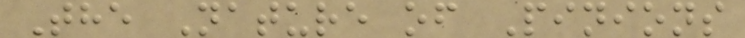The Nature of Pinions
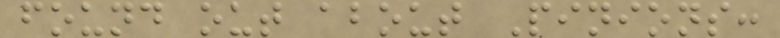found out about Pinions:
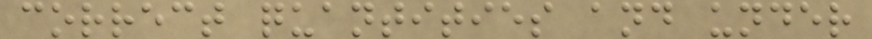correct quantities and under
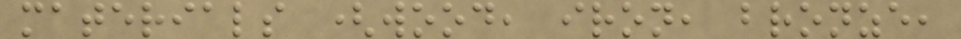materials (wood, iron, bronze,
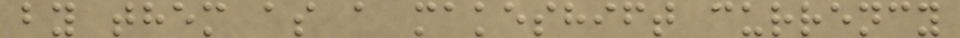by them as a makeshift currency
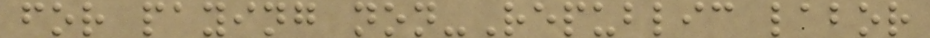for paying non-Republic labor
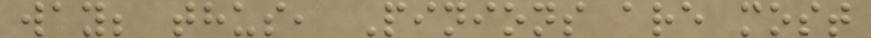way; thus, Pinions are most
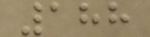188
